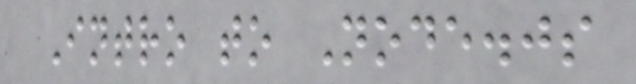Intro to Node.js
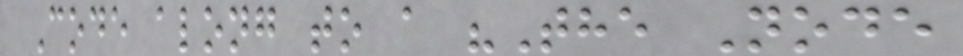Code along to a "The Node
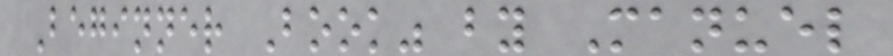Beginner Book" by Manuel
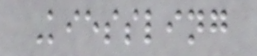Kiessling
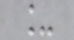_
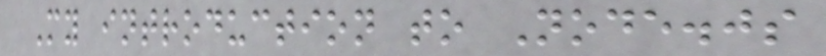My introduction to Node.js
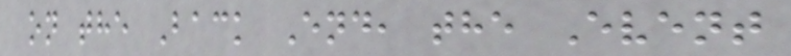on the Back End, the Event
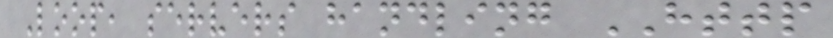Loop, servers handling HTTP
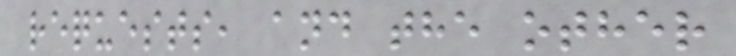requests, and the other
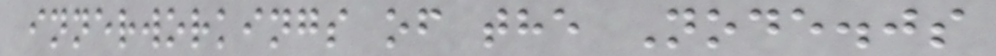innerworkings of the Node.js
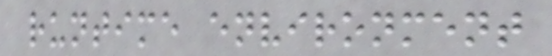runtime environment
